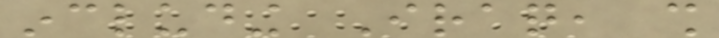including Iraq, shall
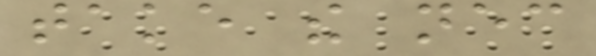take the necessary
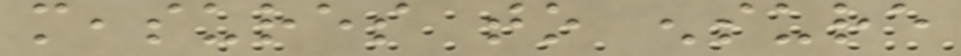measures to ensure
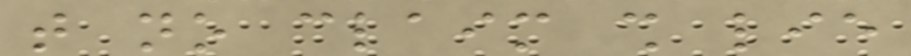that no claim shall lie
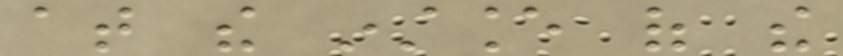at the instance of the
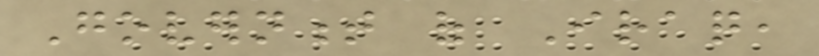Government of Iraq,
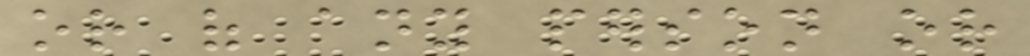or of any person or
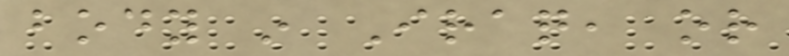body in Iraq, or
